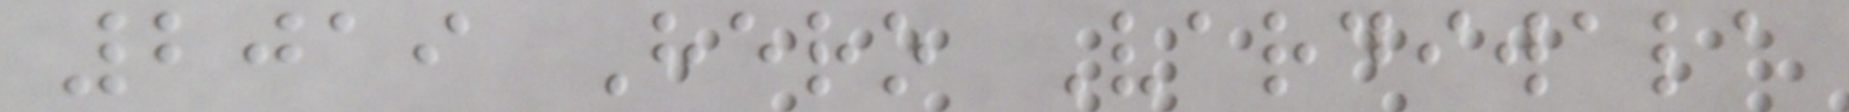2019 Hero Vardiwala
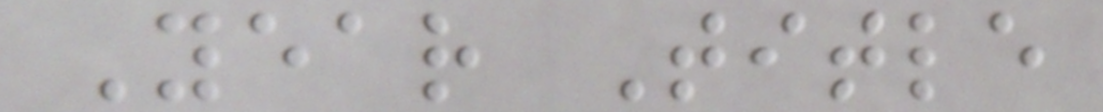Year Title
